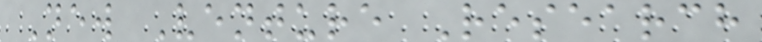New Venture Research
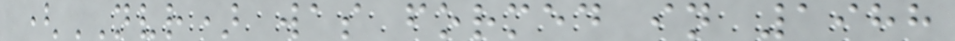(NVR) was formed in 1988
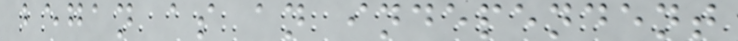began as an independent
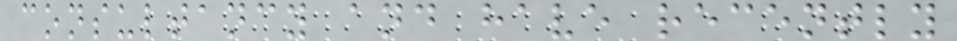consultancy and have recently
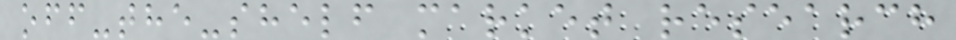off-the-shelf market research
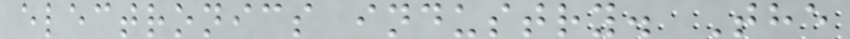electronics industry. The
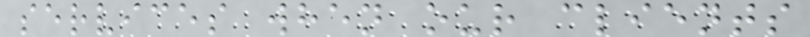services when our clients
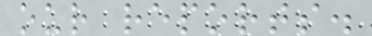our reports.
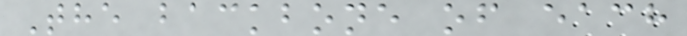The backbone of each
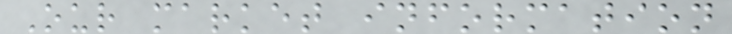Our market information
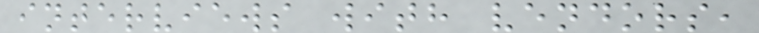interviews with vendors,
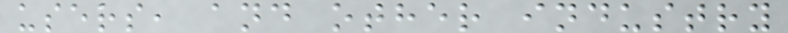users, and other industry
